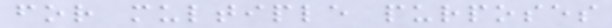for multiple purposes
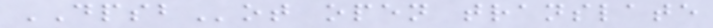DPSBot open translate
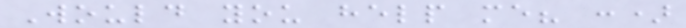Would you help me? :)
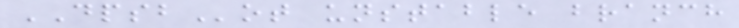DPSBot unstable branch
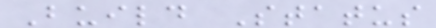Build Status
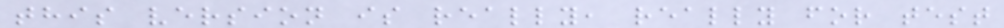this version is really, really for test
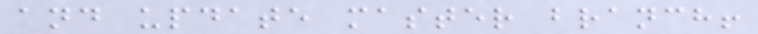and update master branch!
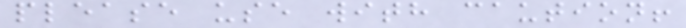please use with caution!
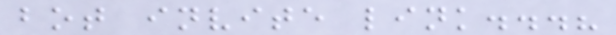bot invite link...?
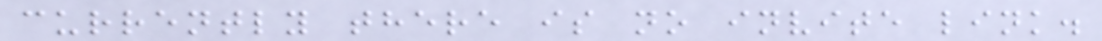currently there is no invite link.
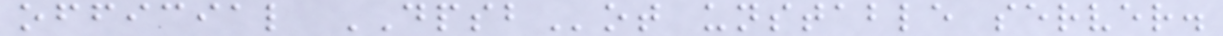official DPSBot unstable server.
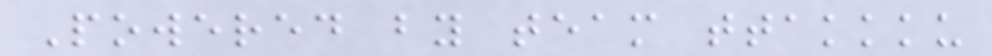Powered by team ttakkku
